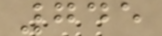745
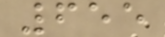655
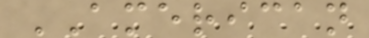AMERICAN
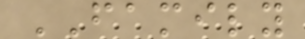FAMILY
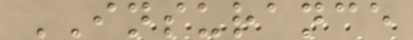INSURANCE
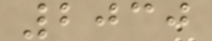2030
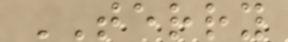TERRY
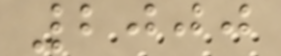2000
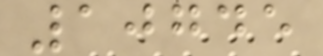10745
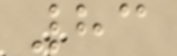83
